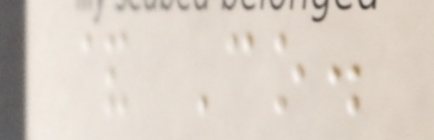& Co.
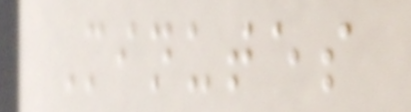Minutes
